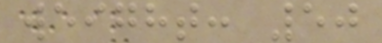weight: 50
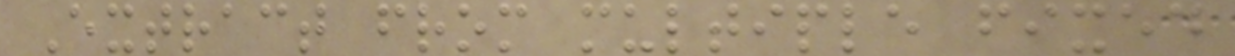Extract from multiple fixed
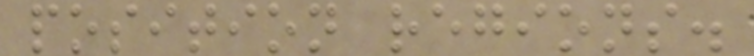position regions.
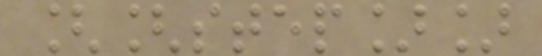[[step]]
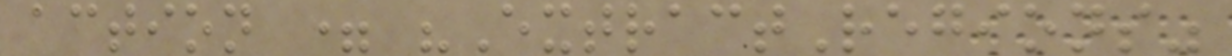action = "ExtractRegions"
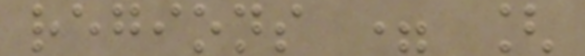regions = [
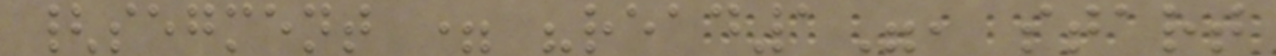{segment = "read1", start
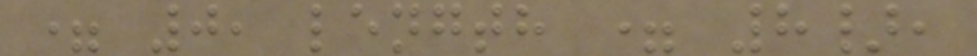= 0, length = 8},
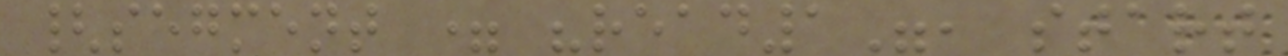{segment = "read1", start
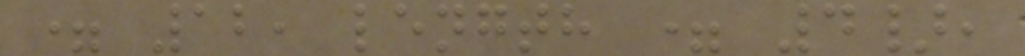= 12, length = 4},
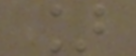]
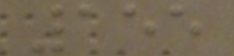155
